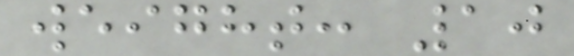weight: 10
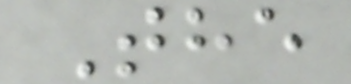The
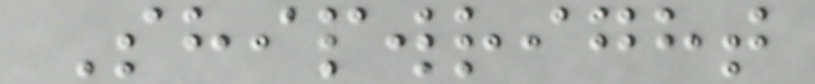Shipwright
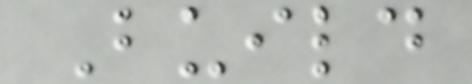Build
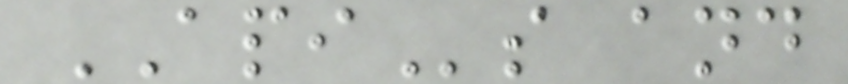APIs and
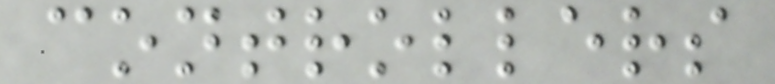controllers
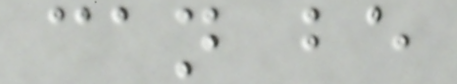can be
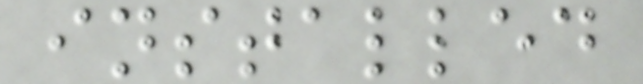installed
